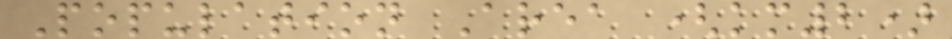Population Area (km2)
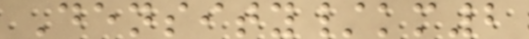Density/km2
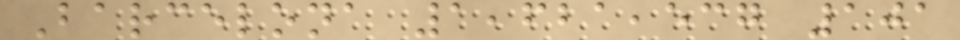Barcelona 1,621,537 101
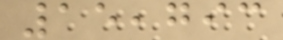15,793
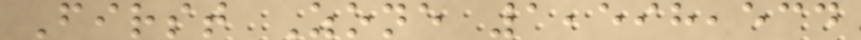First Zone 1,598,534
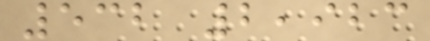532 2,923
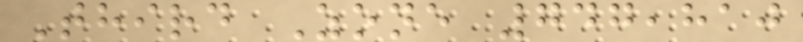Third Zone 747,810
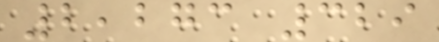2,273 329
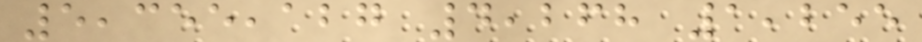5,355,127 4,268 1,255
